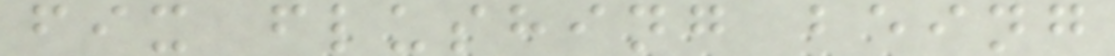fix flushing being
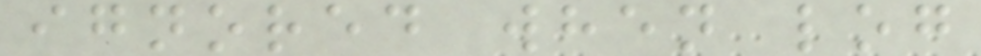ignored when log
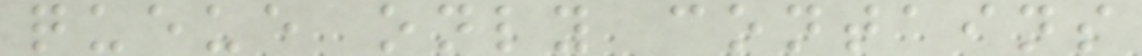queue only contains
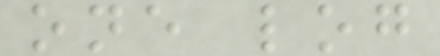one log
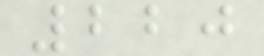220
